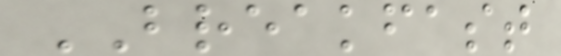BREAKFAST
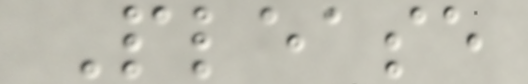Please
